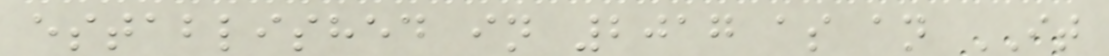established in 2017 as an IT
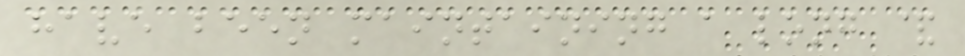have been maintaining a long &
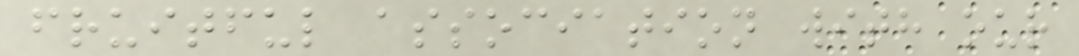fruitful association with our
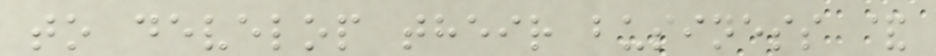to develop their business &
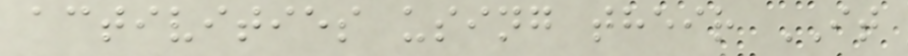activities using their IT
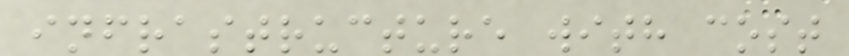infrastructure with cost
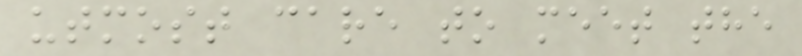utmost care to meet the
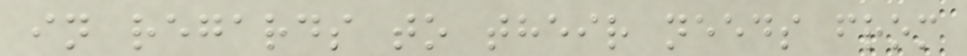in regards to their needs from
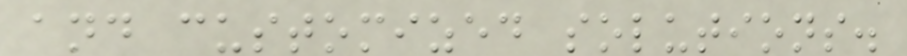and customized solutions.
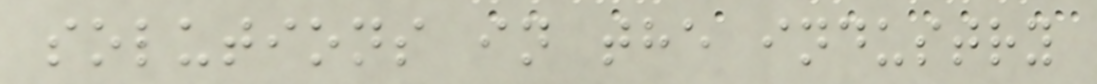solutions in the industry
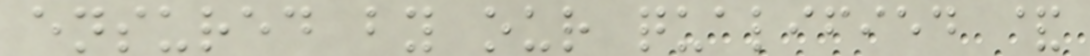ensured by our qualified &
